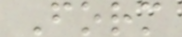Form
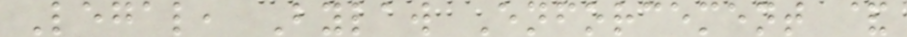Legal, Bylaw Enforcement &
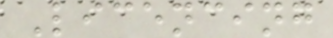Licencing
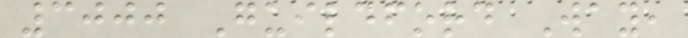3000 Guildford Way,
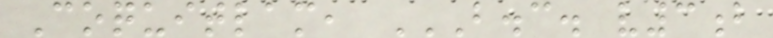Coquitlam, B.C. V3B
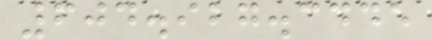604.927.3445
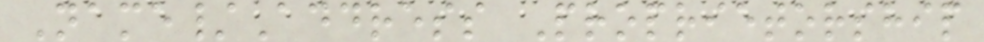Name/Address Proprietorship
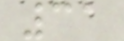31
